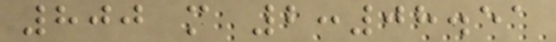800 m 2:08.51
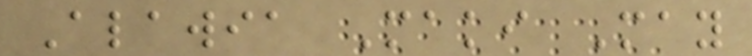Alawia Maki May
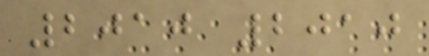2010 2010
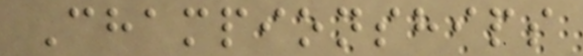Championships
